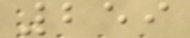259
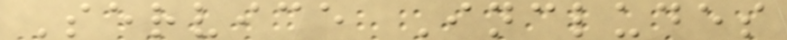Service Includes
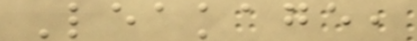Leakage,
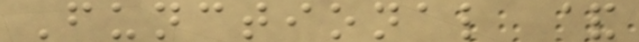Functional &
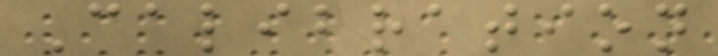Calibration
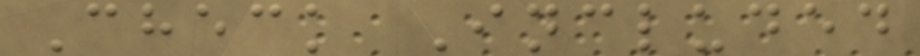Check Included
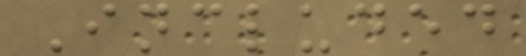Included
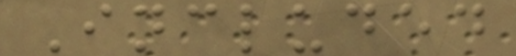Included
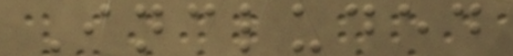Included
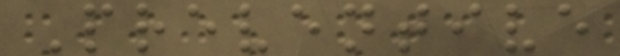Preventive
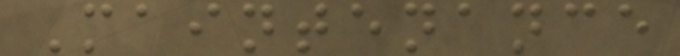Maintenance
